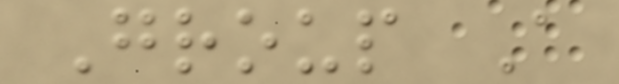Group A
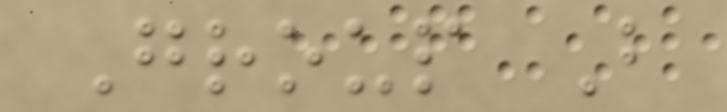Group B
